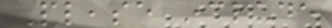Please include
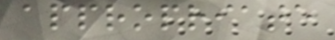appropriate
